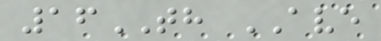16TH AVE
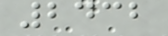2432
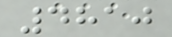4810
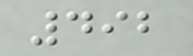492
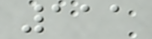111
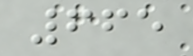665
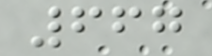667
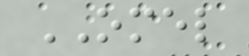OMEL
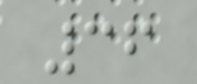36
